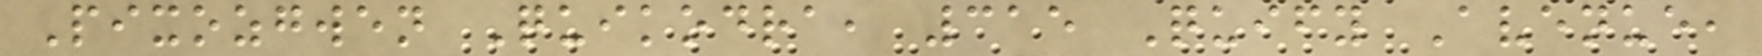Pixozgwen Quikodra, 315 Quify Avenue,
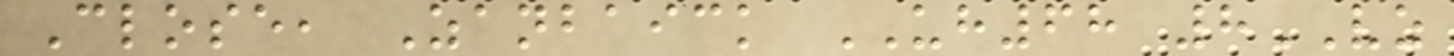Close, Zanbaick UH68 8VZ
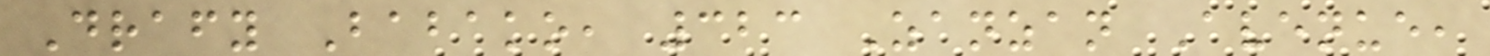Drafy Babako, 323 Zanzan Avenue,
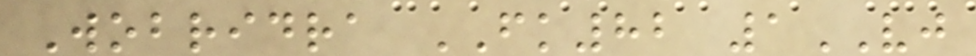Wobridra FK82 1VJ
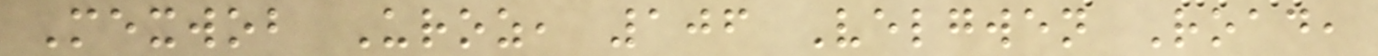Mexwob Uroz, 106 Velgwen Road,
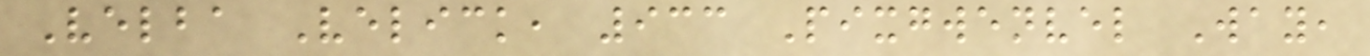Velba Velick, 933 Pixgwenvel Way,
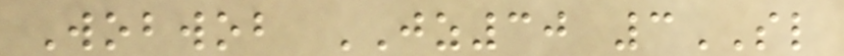Wobwob JZ30 3SL
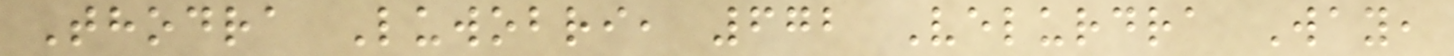Thodra Luwobri, 672 Velurdra Way,
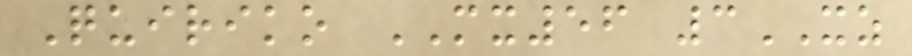Quiriko MX56 3XZ
